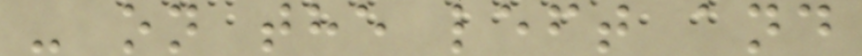- on the left and
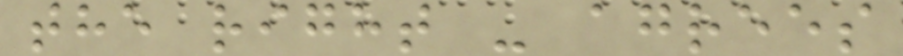the right - agrees
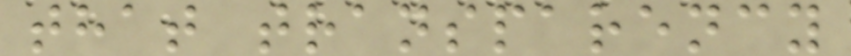that transparency
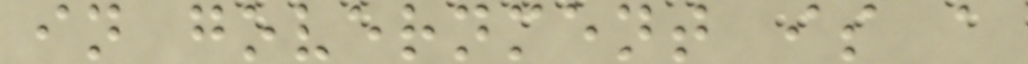in government is a
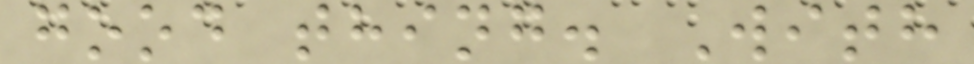good thing. With
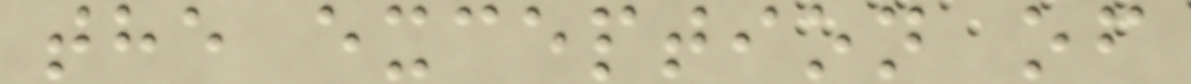the exception of
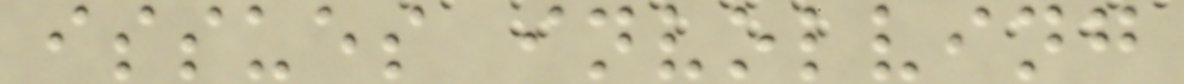issues involving
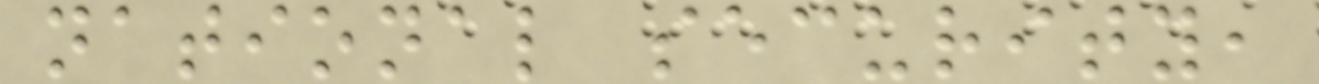national security,
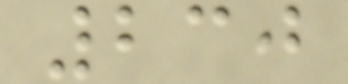230
